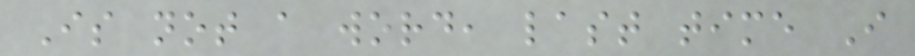Is not a word, last time I
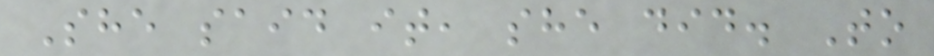She said it, she did. To
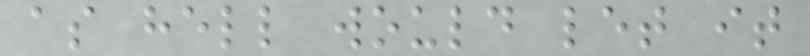as hell would let it
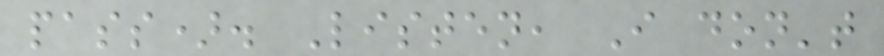pass). Listen, I don't
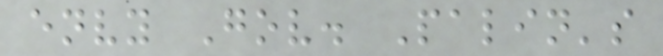envy Gov. Palin's
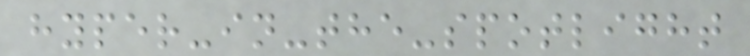hyper-in-the-spotlight
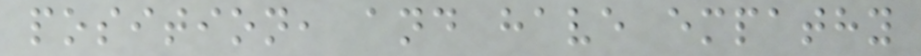position, and have empathy
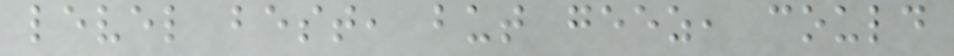level best, but geez, could
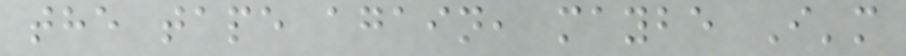the tape again, maybe I'm
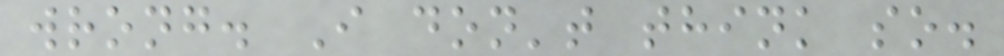wrong. I don't think so.
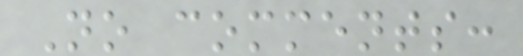No comments:
